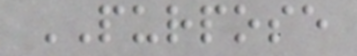PURPOSE
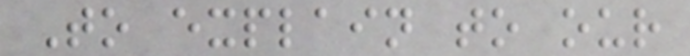To explain to our
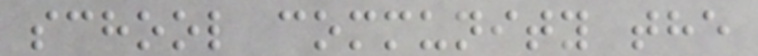school community the
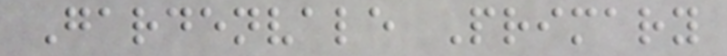Gardenvale Primary
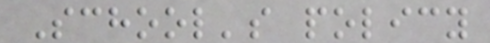School's policy
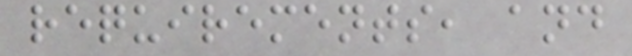requirements, and
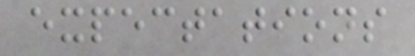expectations
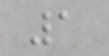1
